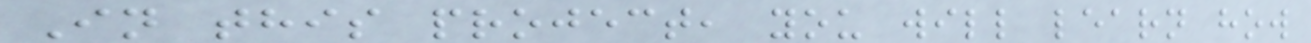In this project, you will learn how
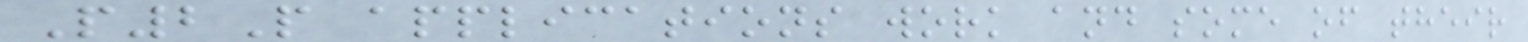P2P applications work and some of their
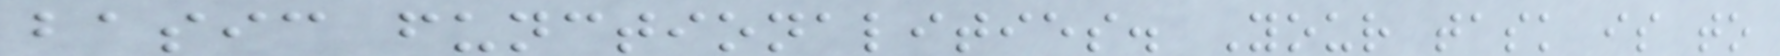basic functionalities. Your task is to
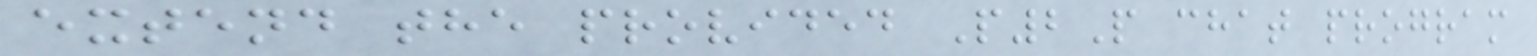extend the provided P2P chat program
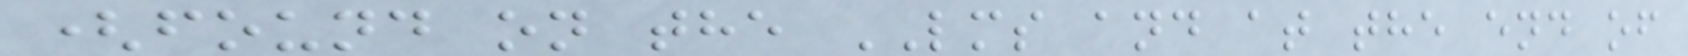(found on the LMS and at the end of
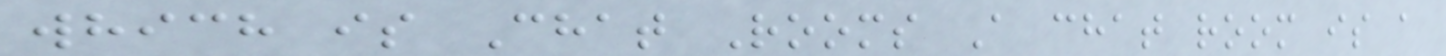which is Chat Rooms A chat room is a
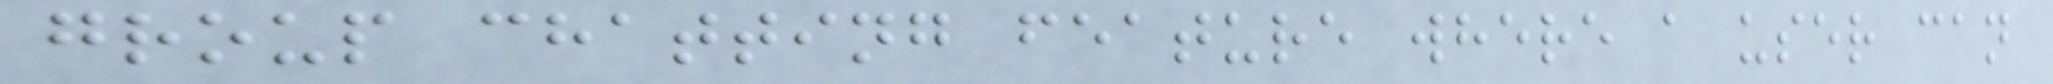group chatting feature where a user can
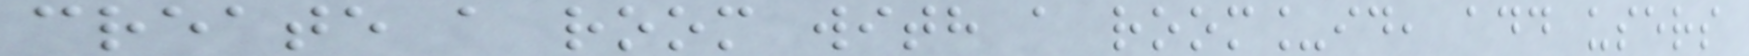create a room with a room_id, add users
